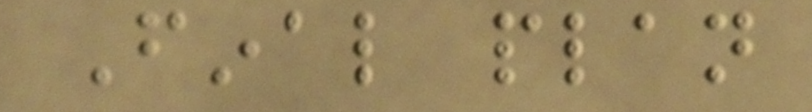Final plan
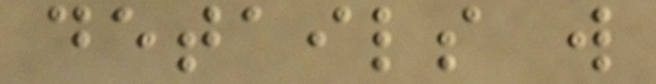details will
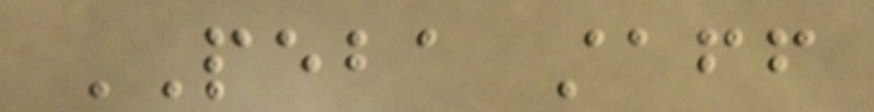PEBA staff
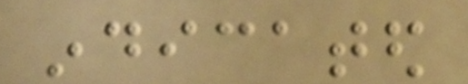indicated
